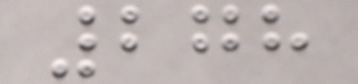278
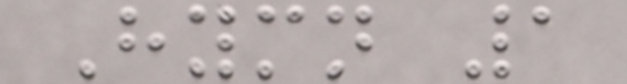Hymn 1
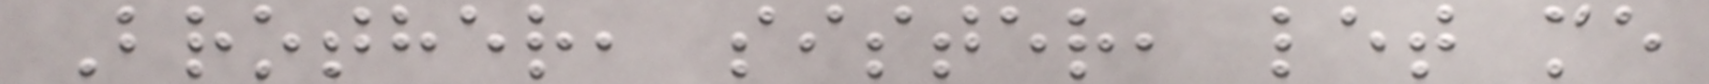Brother, sister, let me
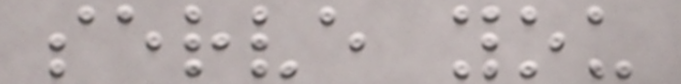serve you
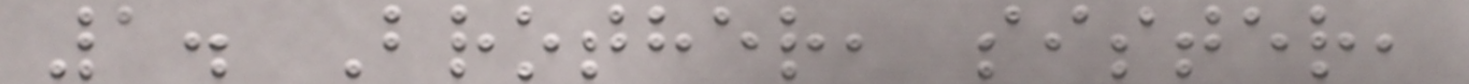1. Brother, sister,
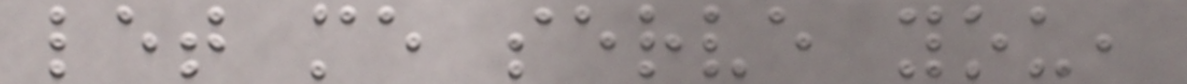let me serve you,
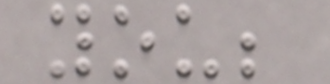you;
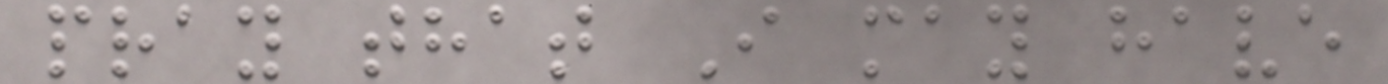pray that I may have
